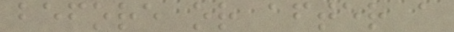before or after a
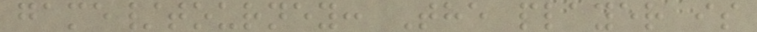game/tourney: The player is
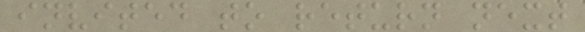invited to return next
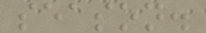season.
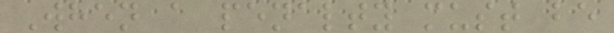When a penalty must be
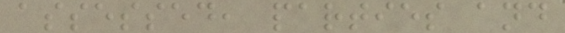assessed, parties and
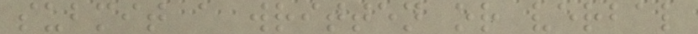submit a written or verbal
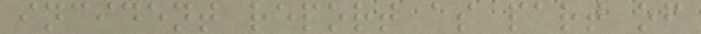incident report as part of
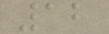12
